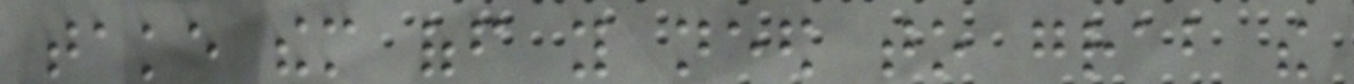take them off you need to grab the
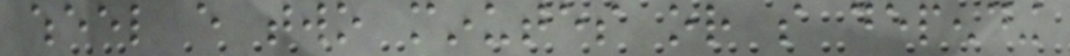wheel every two minutes or so depending
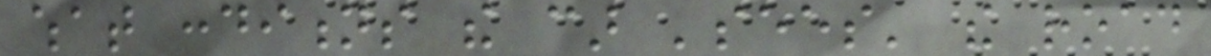what conditions the car 'sees' the road
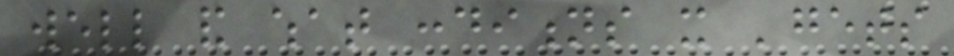well and what conditions it 'gets
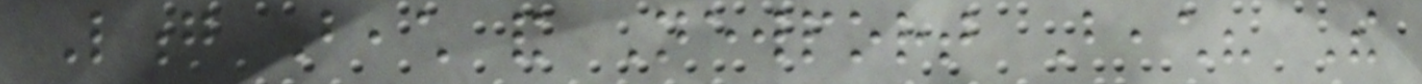Long Beach and Newport Beach? The
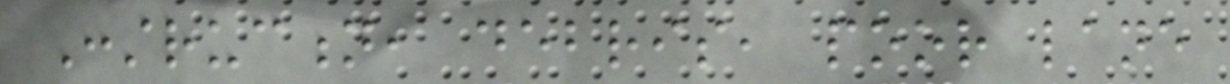Construction, debris, poor lane
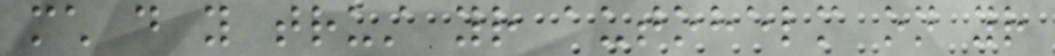much do you trust your autohelm on your
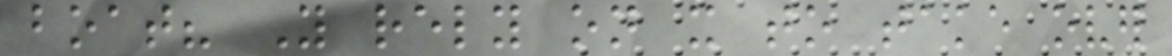boat? You rely on it to take over
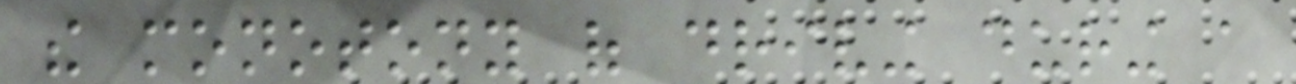the monotony of driving during a
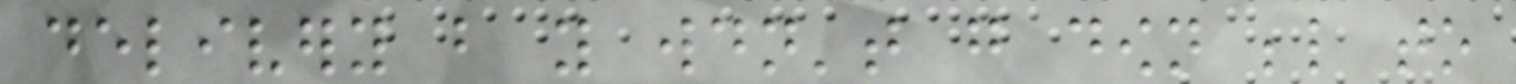delivery but you wouldn't go down below to
